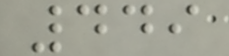449
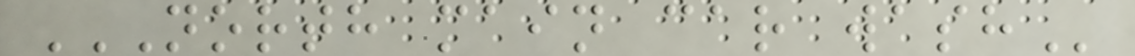NORTH MAIN CAR WASH
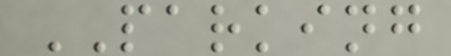PARKING
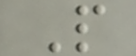P
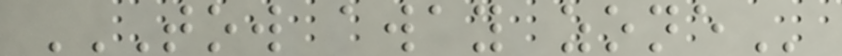TOW AWAY ZONE
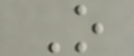O
